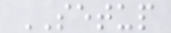SETUP
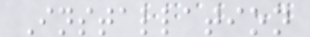Installation
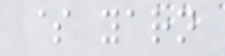$ yarn
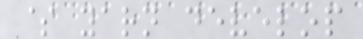$ yarn develop
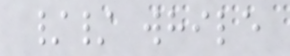// while
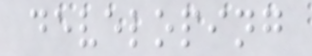developing
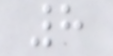8
